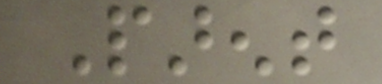Parent
